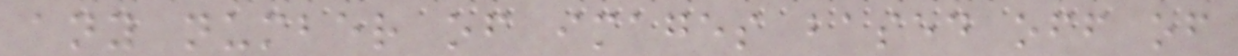any number of images based off of
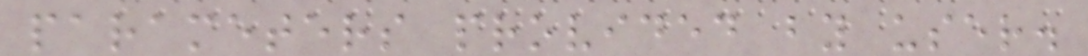parameters provided by user.
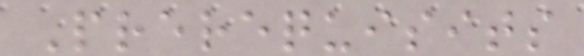Prerequisits
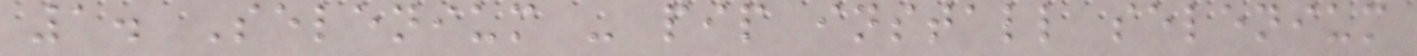1. Selenium - pip install selenium
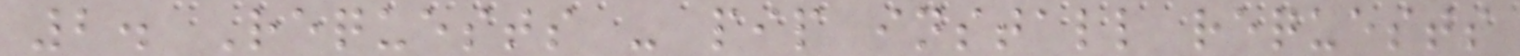2. Requests - pip install requests
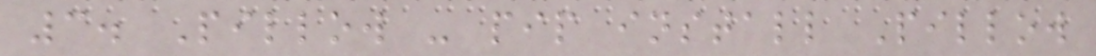3. Pillow - pip install Pillow
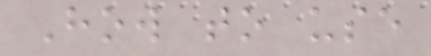How to use
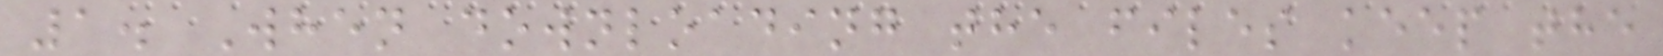1. When downloading the files keep the
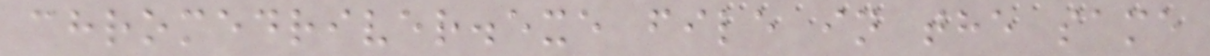chromedriver.exe file in the same
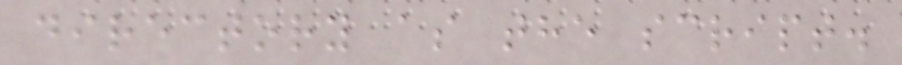directory as the script.
